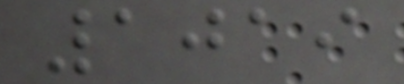1019
